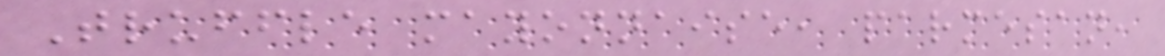Truffle mayonnaise, parmesan,
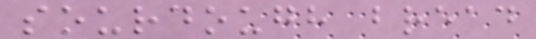sourdough bread
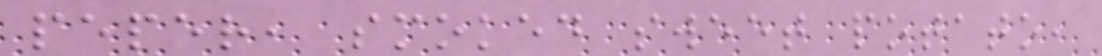peper, smoked sweet potato,
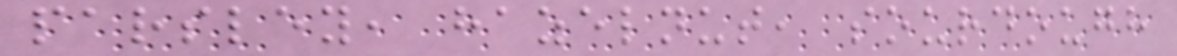parsley, hazelnut, sourdough
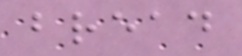bread
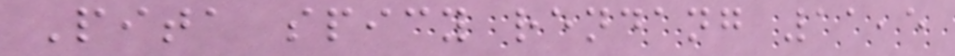Pita spicy rendang 11,5
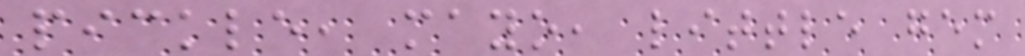pickle, mayo, little gem
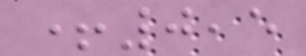+0,5
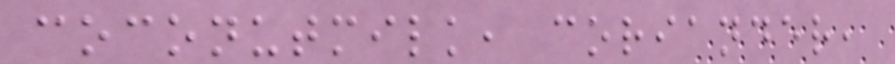coconutmilk, coriander,
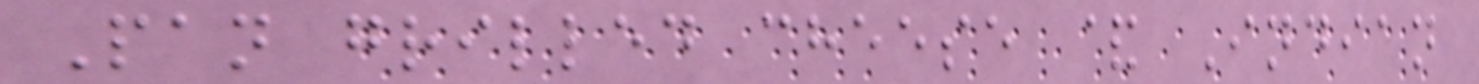Pan grilled cheese & Indian
